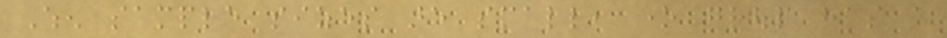When sample sizes are small, one group has a
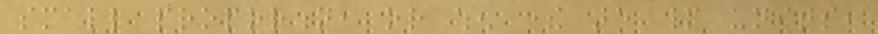small proportion, or when there are many units,
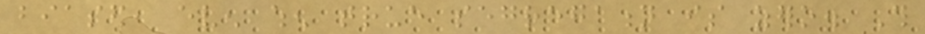biased, even when true segregation is zero. This
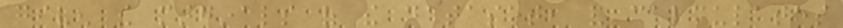given the marginals of the dataset, and calculates
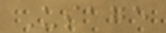Usage
